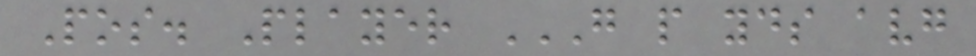Pos. Player G P YDS AVG
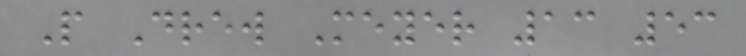P Drew Meyer 13 53
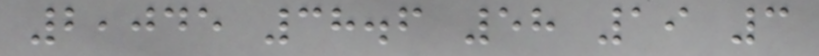2,045 38.6 58 19 3
